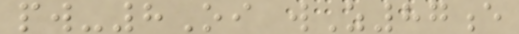pw-8Oi wZ87e
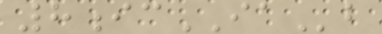8icIAb
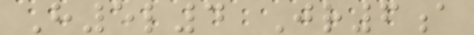H5l4 Jr6a
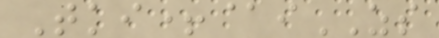Tki+@iZS
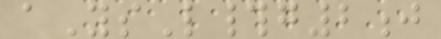aYsL#g2j
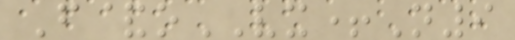F&oVX+N9
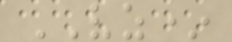VZ*
